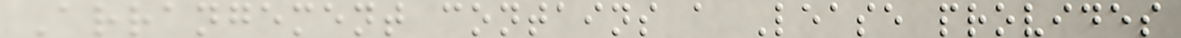Arrangement contains a Lease provides
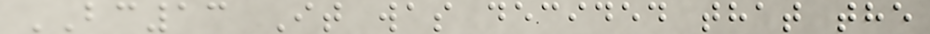BC13 It was decided that the
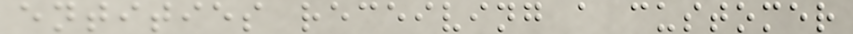entities receiving a customer
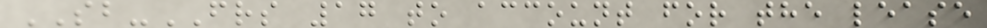SB-FRS 17 to account for the lease
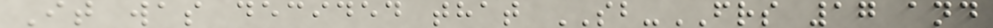It was decided that SB-FRS 17 and
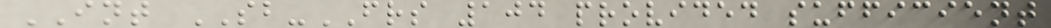INT SB-FRS 104 provided sufficient
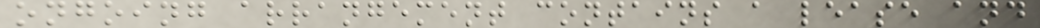ongoing arrangement contains a lease and
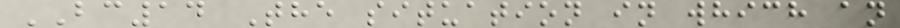BC14 The situation in which an
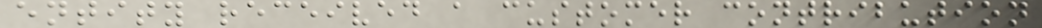entity received a customer contribution
